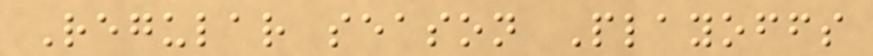Regular season Playoffs
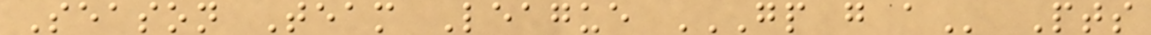Season Team League GP G A Pts
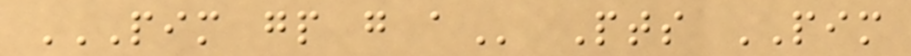PIM GP G A Pts PIM
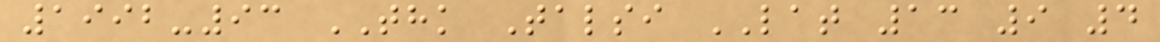1992-93 THK Talsi LAT 13 9 4
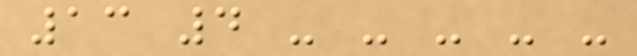13 4 - - - - -
